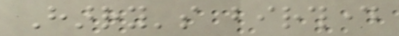Harry's birthday
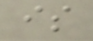is
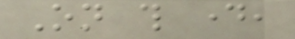On this day,
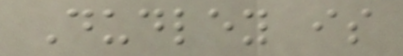Dudley is
